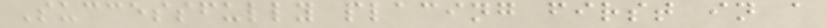Successfully placing first in a
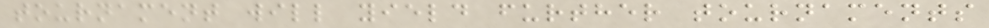tournament will yield further tournaments
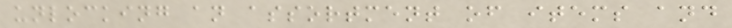unlocking an assortment of items and
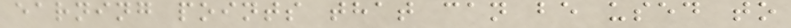earning points that can be used to
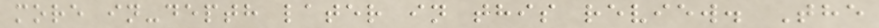more in-depth later in this review. The
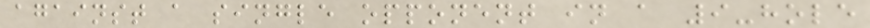against a single opponent in a 9-hole
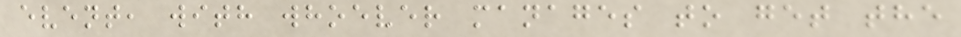event, with whoever manages to get the
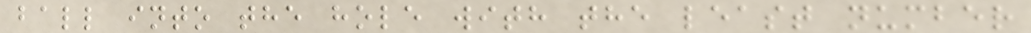ball into the hole with the least number
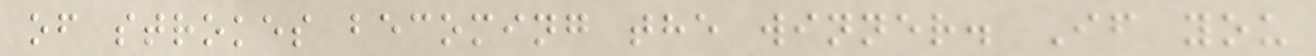of strokes becoming the winner. If you
